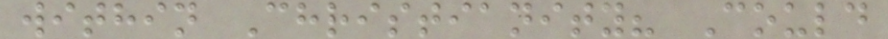within Christianity? Could
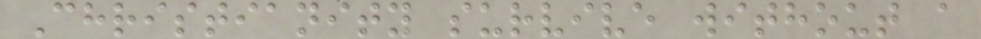Christianity survive without a
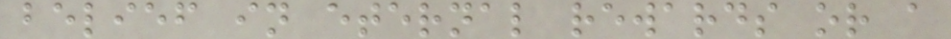belief in eternal rewards or a
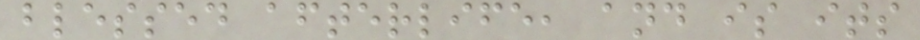blessed afterlife, and is its
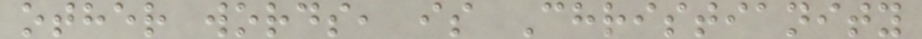other words, is Christianity
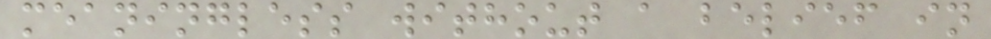meaningless without a belief in
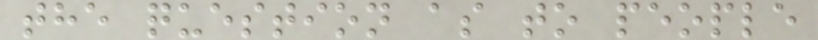the question as to people
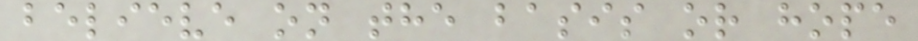believe on the basis or hope
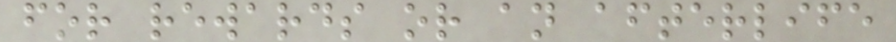for rewards or an afterlife
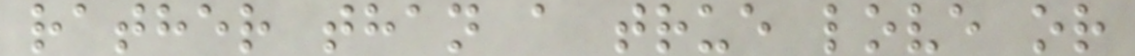rather than a true love or
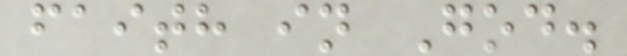faith in God.
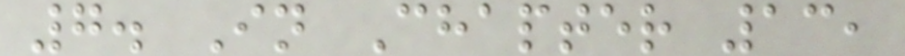7. In Chapter 13,
